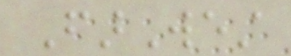FarWest
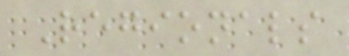Regionals
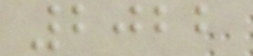2022
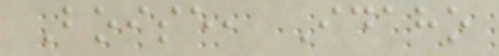Boise, Idaho
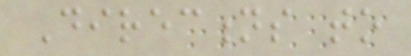Directions to
